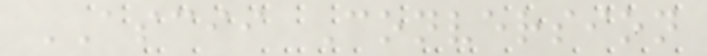ASCII Conversion
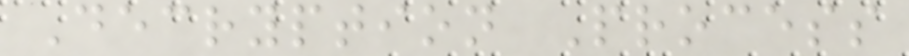Decryption Process
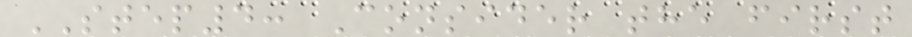STEP4: Consider the first
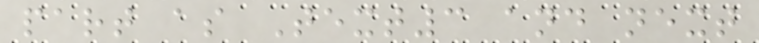part as Text3 and next
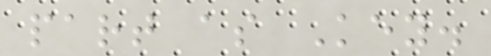part as Key.
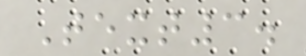Text3.
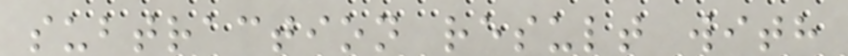subtraction result with
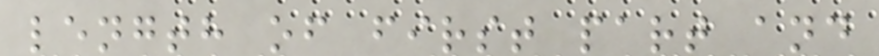length of first part and
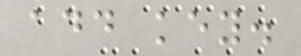add key.
